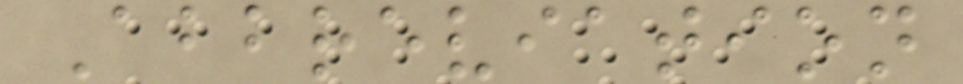Abbreviation
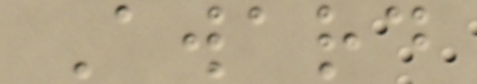Award
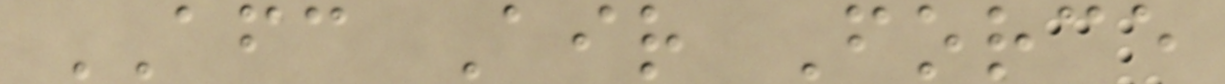AFC Air Force
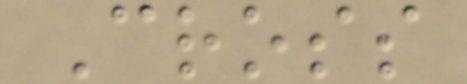Cross
